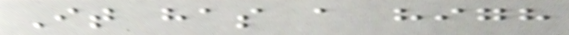It has a high
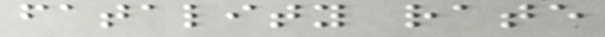fatality rate
